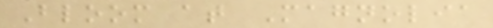Bloom at Magnolia
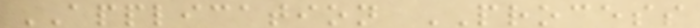APPLICATION PROCESS
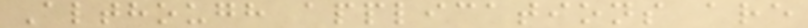Although applications are
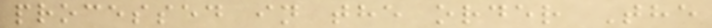processed in the order The
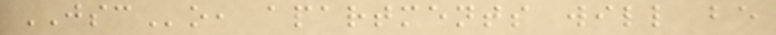JSCo, apartments will be
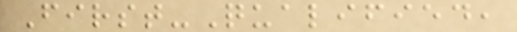First-Qualified,
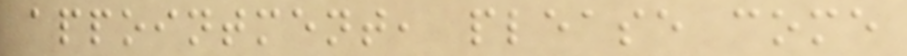appointment, please come
